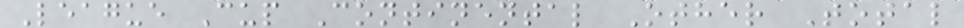League Cup Continental Other Total
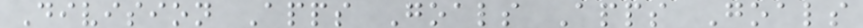Division Apps Goals Apps Goals
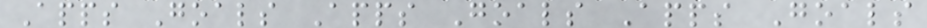Apps Goals Apps Goals Apps Goals
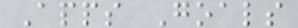Apps Goals
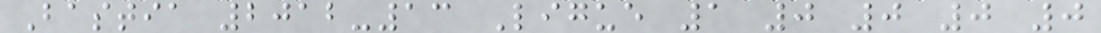Bastia 2012-13 Ligue 1 0 0 0 0
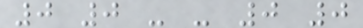0 0 - - 0 0
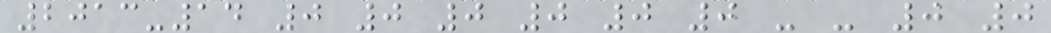2013-14 0 0 0 0 0 0 - - 0 0
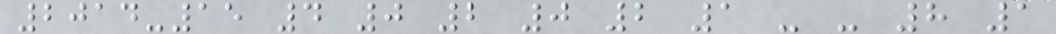2014-15 4 0 2 0 2 1 - - 8 1
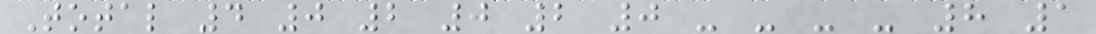Total 4 0 2 0 2 0 - - - - 8 1
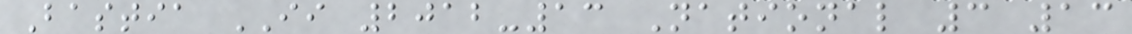Bastia II 2012-13 National 3 13
